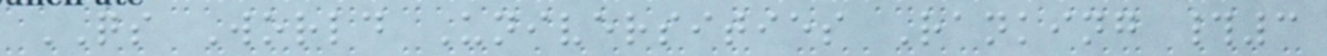QS World Universities Ranking #3
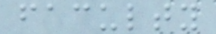faculty
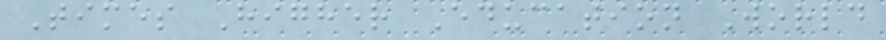Times Higher Education World
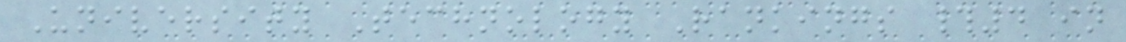University Technology Rankings #4 in
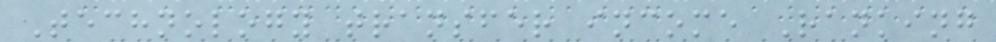Technology transfer income Ranking
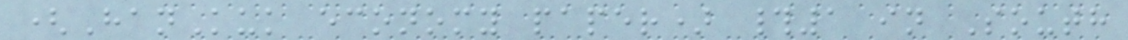(HanKuk economy paper) #1 in South
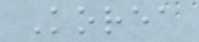Korea
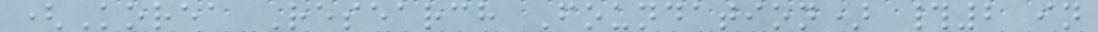(Korea Research Foundation) #2 in
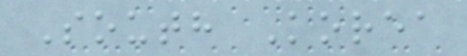South Korea
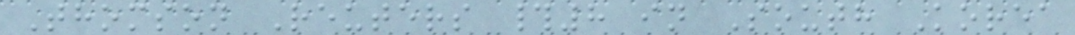Thomson Reuters #8 in South Korea
